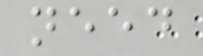need
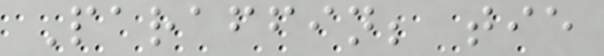Paraffin; tie
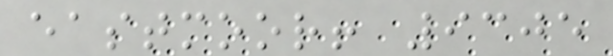eastmoor! 9305
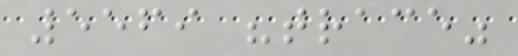5569 "trace"
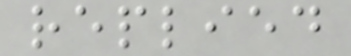replied
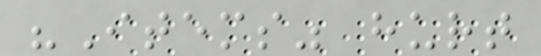"Items" hurt
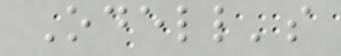Odell's
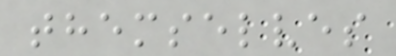themselves
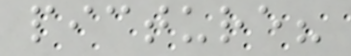picture?
